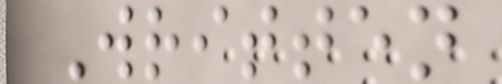Written
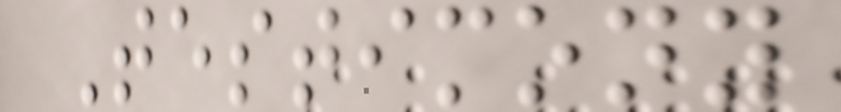Testimony
